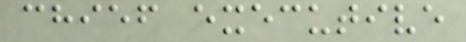chief executive
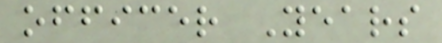officer Years
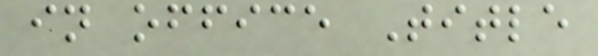in office Title
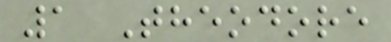1 Theodore
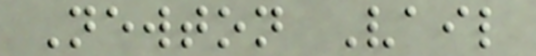Newton Vail
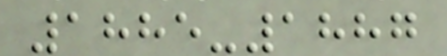1885-1887
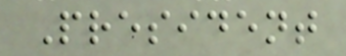President
